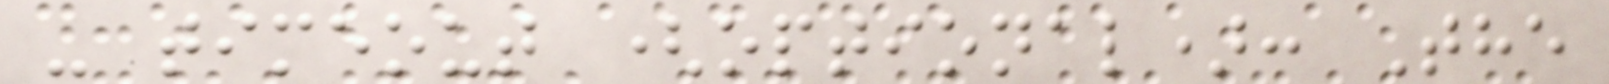- timeout (optional): The
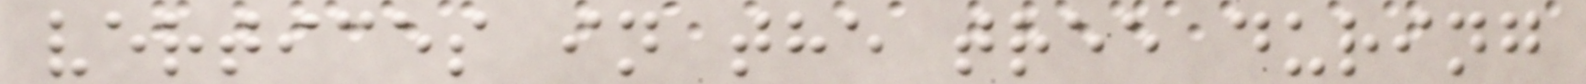vertices in the tree during
